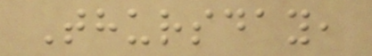Thursday,
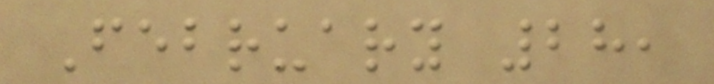February 28,
